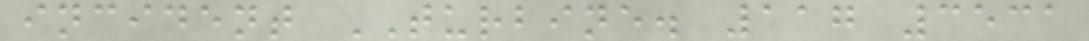incident TURBINE. 117 3531
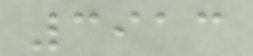3913
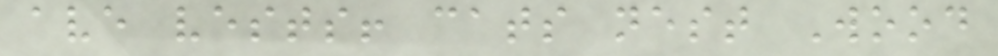ave vests! cats nest Wood
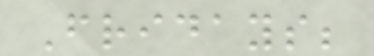Fridays;
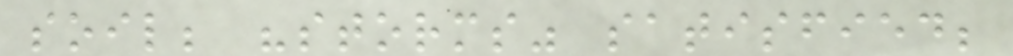soil; "storms" satisfied;
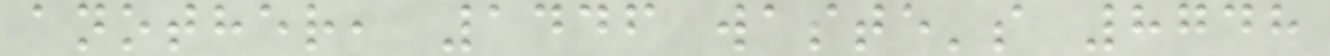another, 1446 waste's 8748
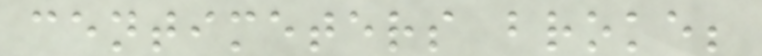centimeters broke;
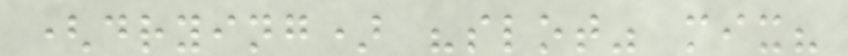(drying) "slot" mix?
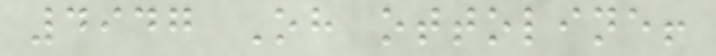4947 Oh ottoline!
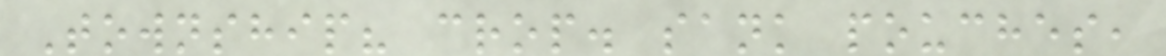Township? crop. sank pouches,
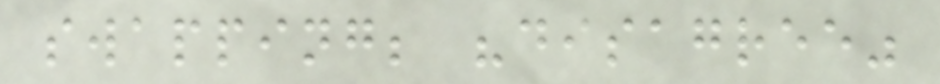swapping; "disagree"
